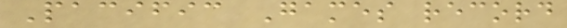Pacific Games record
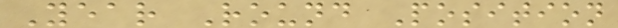Year Round Position
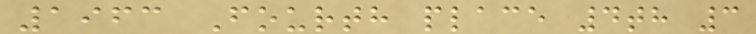1963 Fourth place 4th 3
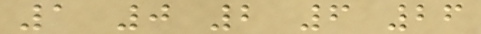1 0 2 6 26
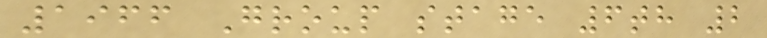1966 Group stage 6th 2
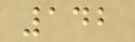142
